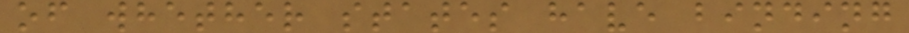of whether states have binding
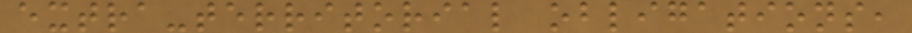extra-territorial obligations,
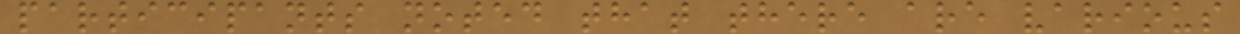participants noted that there are various
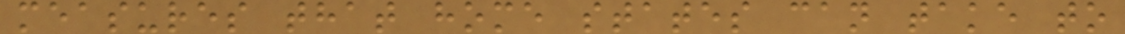measures that home states can take to
